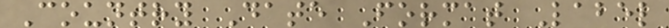Country Date Format Label
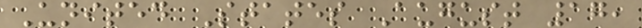United States August 17,
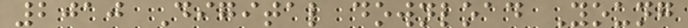2010 Digital download Young
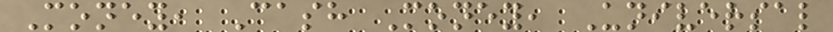Money, Cash Money, Universal
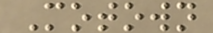Motown
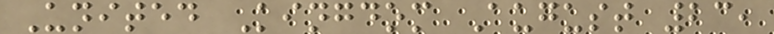United Kingdom August 23,
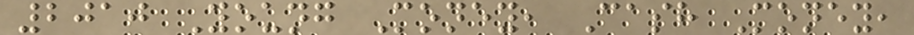2010 Young Money, Cash Money,
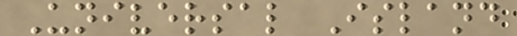Universal Island
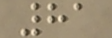81
